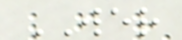WER
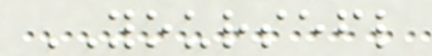YOURSEFL
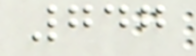747
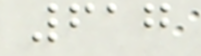617
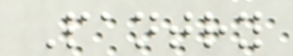Pantry
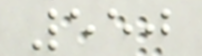550
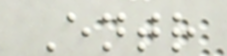Entr
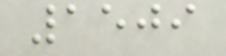1509
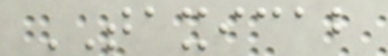TAXICAB
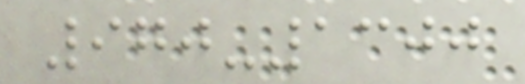970-1300
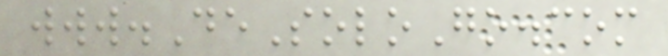www.DeSoloGo.com
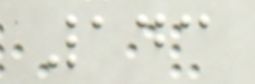143
